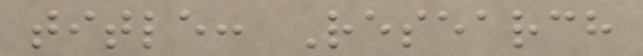title: Research
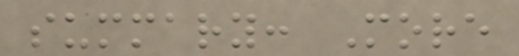summary: More
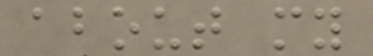about my
